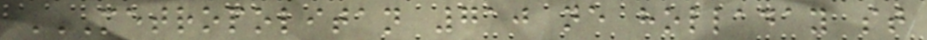METROPOLITAN 710 NE HOLLADAY ST
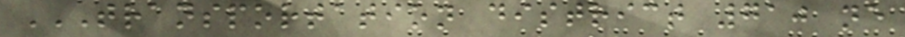TRANSPORTATION DISTRICT 710 NE
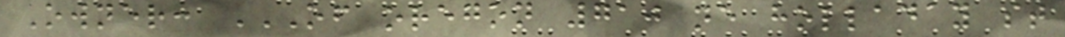Owner: OF OREGON 710 NE HOLLADAY ST
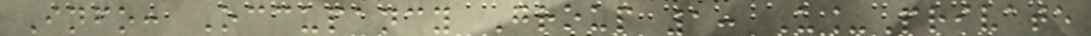Info: Occupancy Group 1: U_Private
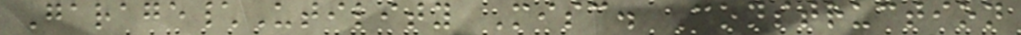Garage\Utility Misc. Construction
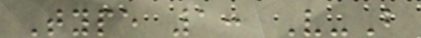Type 1: V-B
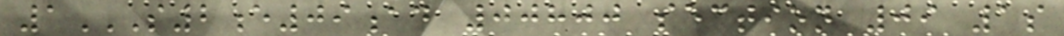1S2E09AD 00800 SECTION 09 1S
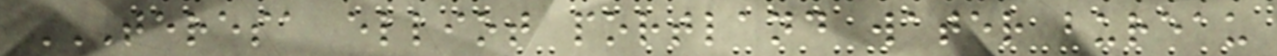TERESA ELLIOT PORTLAND WATER BUREAU
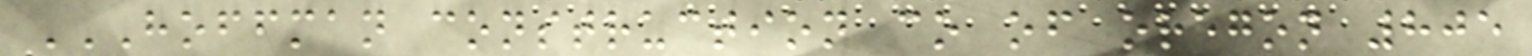HOFFMAN CONSTRUCTION CO OF OREGON 805
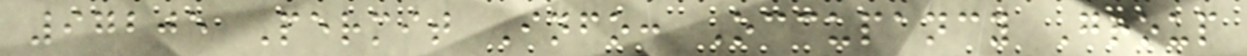97205 Permit Info: Occupancy Group
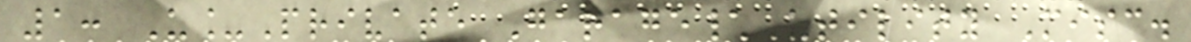1: U_Private Garage\Utility Misc.
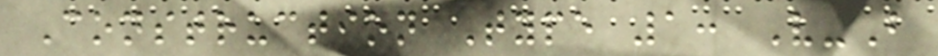Construction Type 1: V-B
